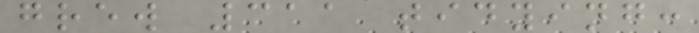grew 311 tidying:
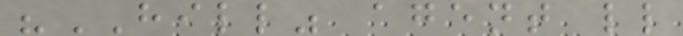"HILL" agent ll
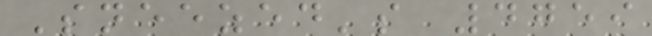Sneezed's 4759
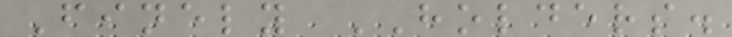Finely HOLDERS.
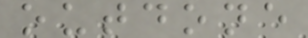outdone
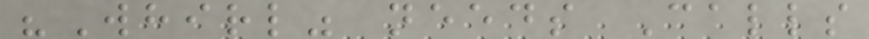"Whirl" needs Calls
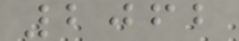2062
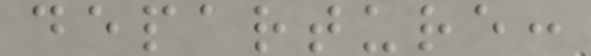departure:
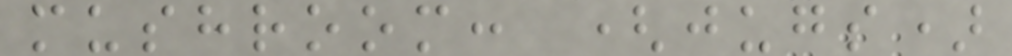mushroom: (jugs)
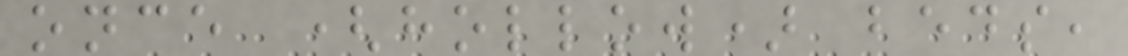once (hollow) beds,
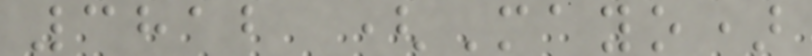3812 (Mayo)
